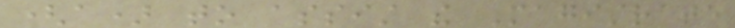(a) to assist the Magistrate
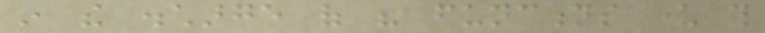in the discharge of his functions under this
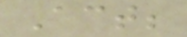Act;
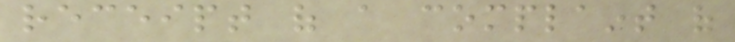receipt of a complaint of
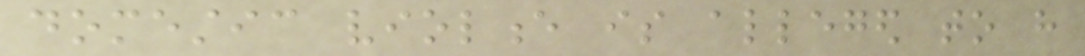domestic violence is alleged to have
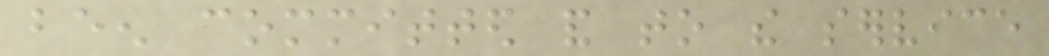been committed and to the service
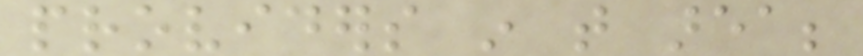providers in that area;
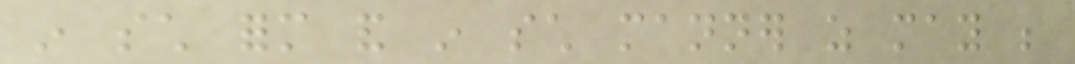in such form and in such manner as may be
